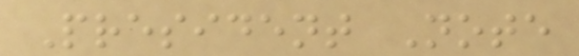President Note
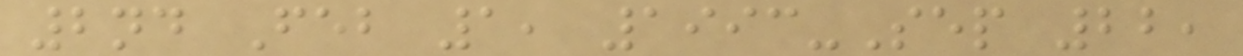2nd Feb 1, 1993-Sep 22,
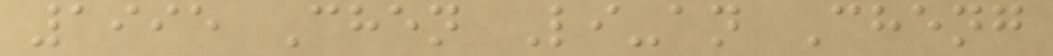1995 Chen Li-an Cheng
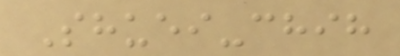Shuei-chih
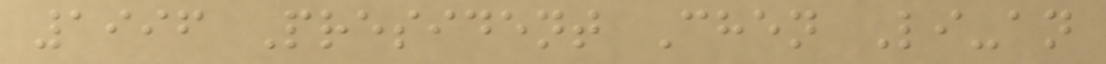1996 President Chen Li-an
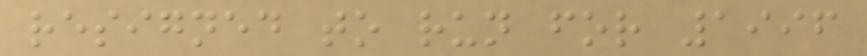resigned to run for 1996
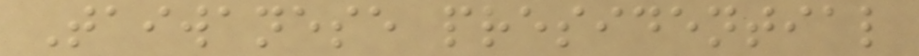Taiwanese presidential
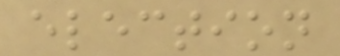election
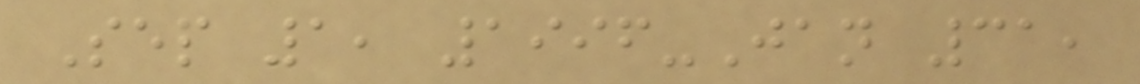Sep 1, 1996-Jan 31,
